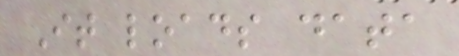It loads data
